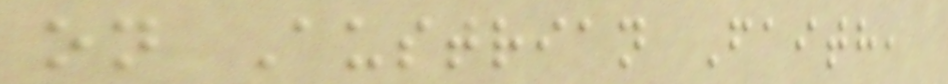on Austrian Faith,
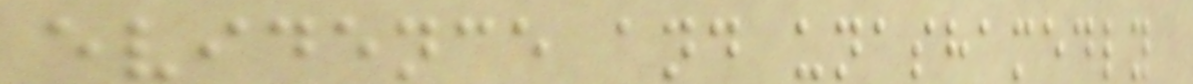evidence and unashamedly
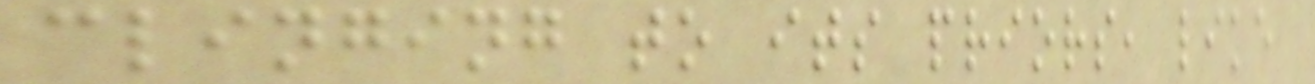clinging to its priors, like
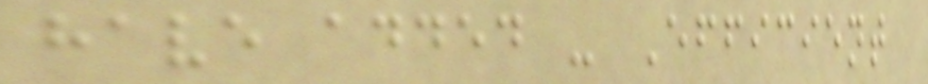have added - Efficient
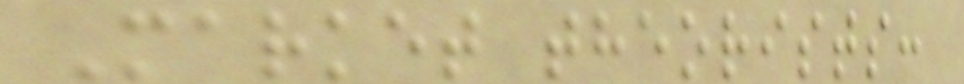Market theorists:
